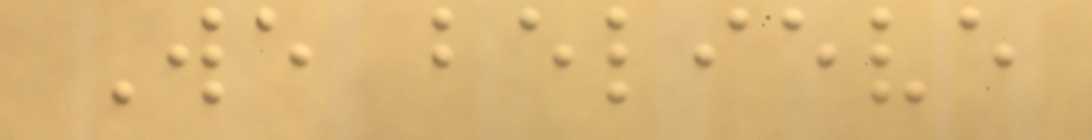We believe
